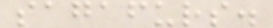sagafurs.
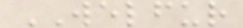WELFUR
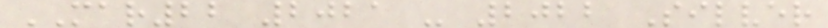MAR22 2021 - 2022 Silver
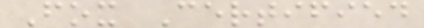Fox Certified
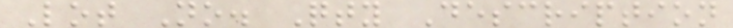Lot No. Qty Description
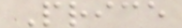Price
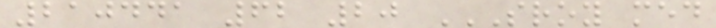210441 62 20 SROY MED
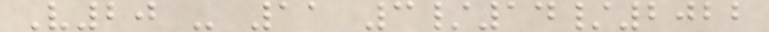V20 - 11 3/14/2022
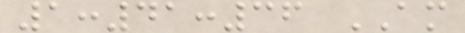1:41:36 AM
